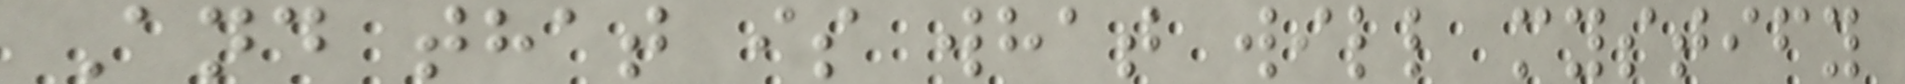And that is what will mystify
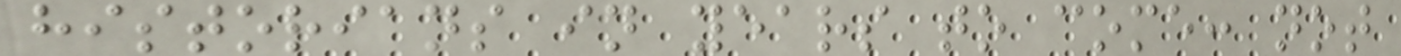historians in years to come: not
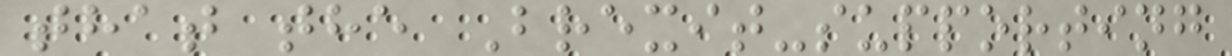that the Brexit-supporting
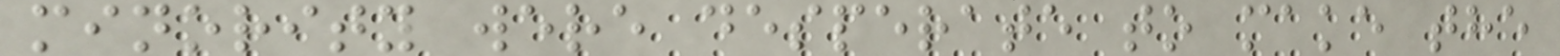minority were desperate to make the
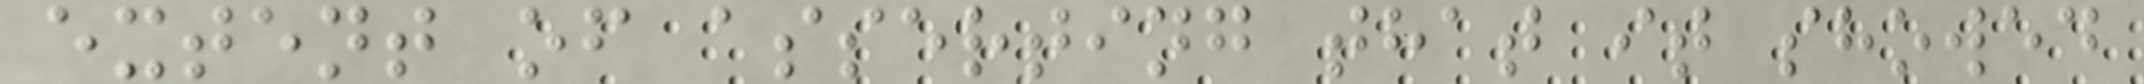extent of asserting that it showed
